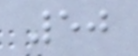50
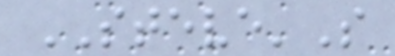STEVE'S
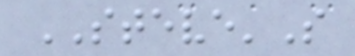STEVE'S
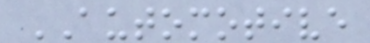AUTOMOTIVE
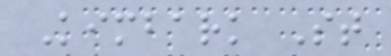Kimbark St
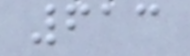613
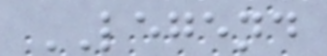LEGEND
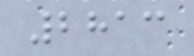2813
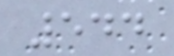544
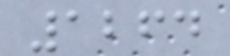1264
